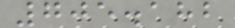705.182
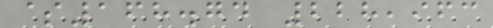$168.74 228,963
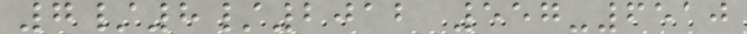7/8/2012 557-6510
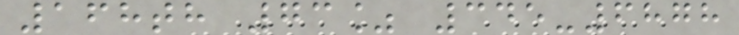168th 73% 345-6878
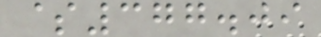$377.09
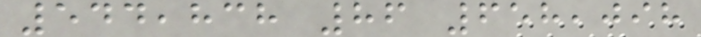544,838 86 658,098
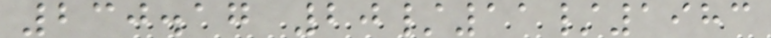230.17 20/11/1983
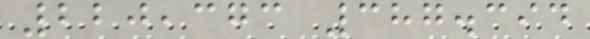220,373 387.394
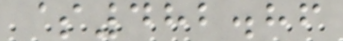$482.86
